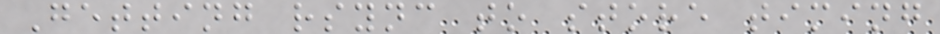Getting rsync to store timing
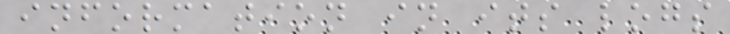information in its logs
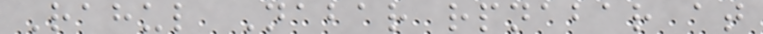Rahul Nabar rpnabar at
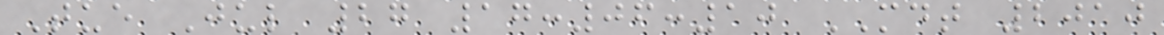Tue Jul 27 17:06:10 MDT 2010
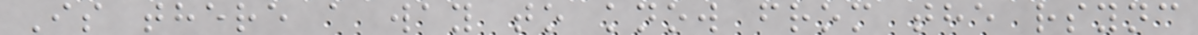Is there a way to know from the rsync
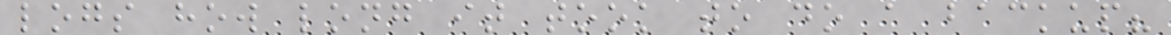logs how long it took to do a backup?
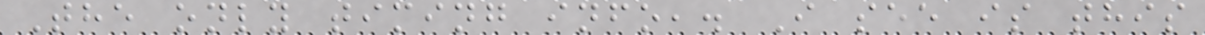The only timing info,. I see is this
